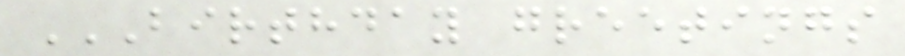BIRTHDAY GREETINGS
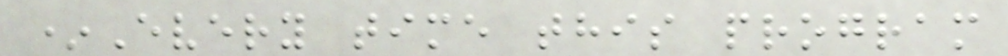*Every time this program
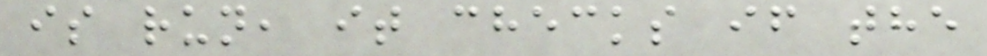is run, it checks if the
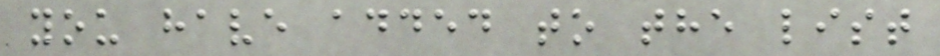you have added to the list
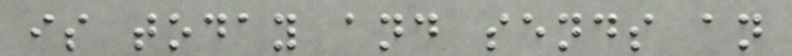is today and sends an
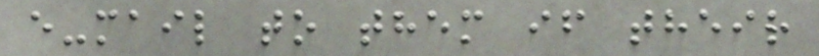e-mail to them if their
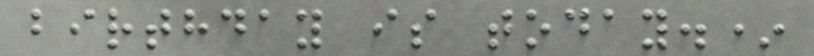birthday is today.*
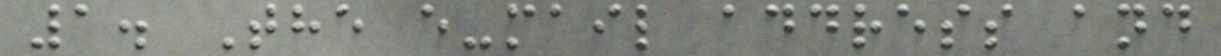1. The e-mail address and
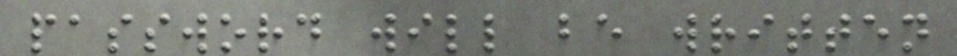password will be written
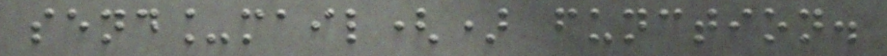send_mail() function.
